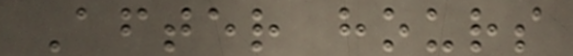After hours
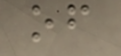of
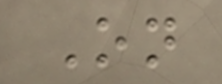On
